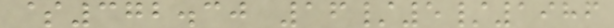$372.30 16/5/1986
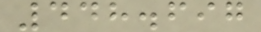448.697
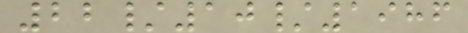22/10/1986
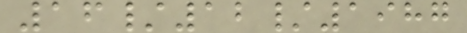16/12/1987
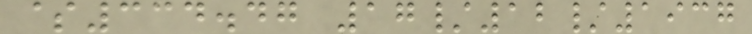$334.47 17/12/1937
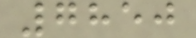7850
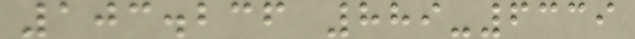103.236 889-6339
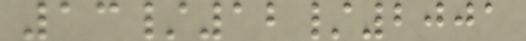13/12/2001
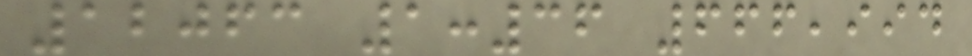12063 1:36 666,994
